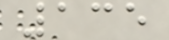135
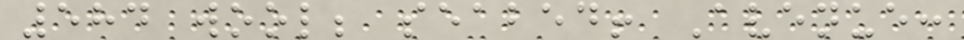584 wool; seabed! Avenue:
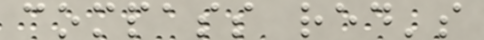compass red's
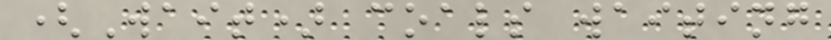(Wait) coals waiting
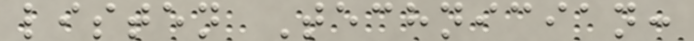listen Technician:
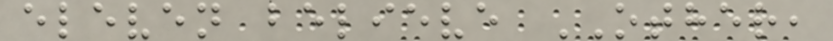eleven believe OTHER,
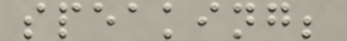speaking;
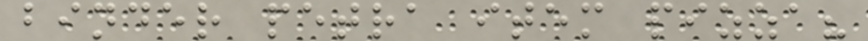binder petra item pizza?
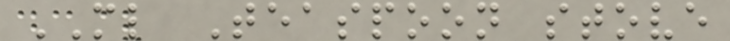ML Teaspoon stove
